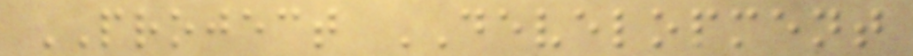PROJECT DEVELOPMENT
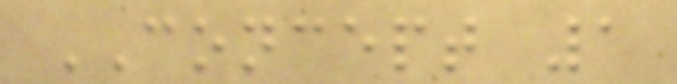CONCEPT 1
